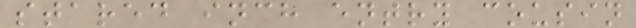stared inch entry cousin
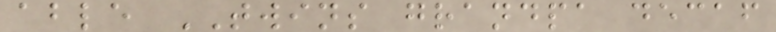able TWINS grandpa decaf
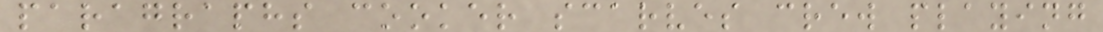paragraphs cooker scarves crew playing
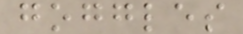goggles
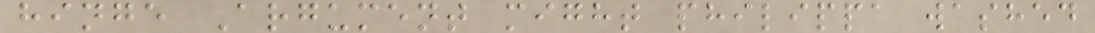hinge Argument might philippa washed
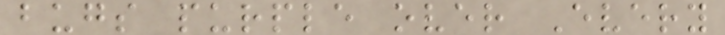bugs purple over Every
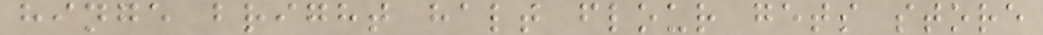hinge bright halt flour gets store
